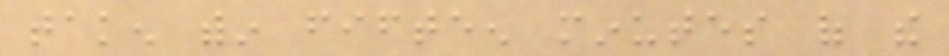taken within fifteen minutes of the
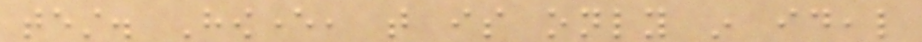test. However, that is only in ideal
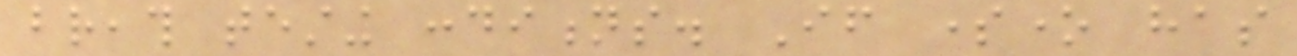breath testing conditions. If someone has
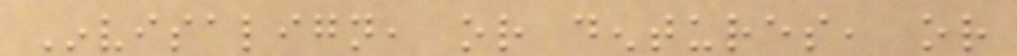Invisalign, or dentures, or
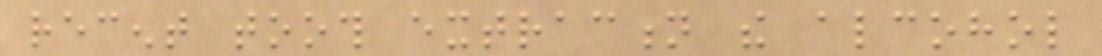recent tooth extraction the alcohol
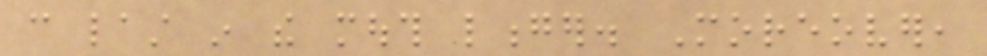can last in the mouth longer. Moreover,
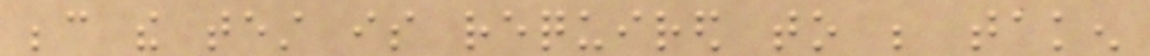because the test is required to be taken
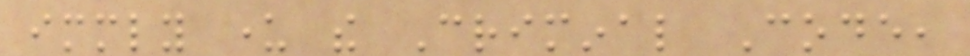immediately under the Criminal Code,
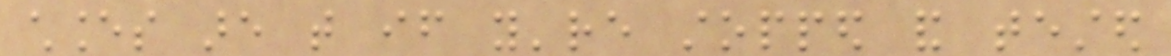chances are that if you're stopped and tested
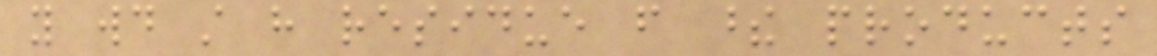you would still have residue from these products
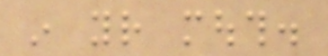in your mouth.
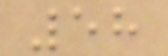58
